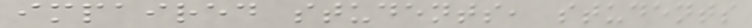impaired students, students
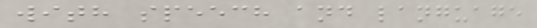with speech and language
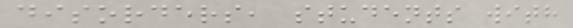disorders, students with
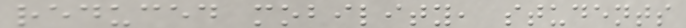reduced mobility, students
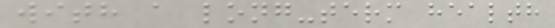with a long-term health
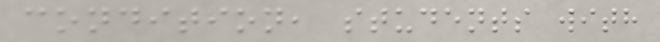condition, students with
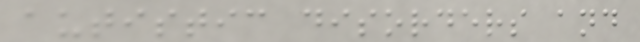autistic disorders and
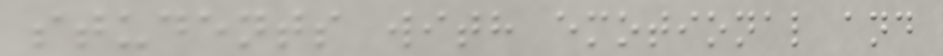students with emotional and
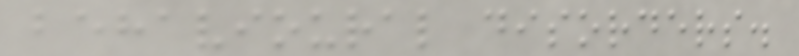behavioural disorders.
